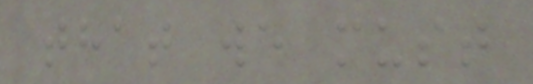that we must
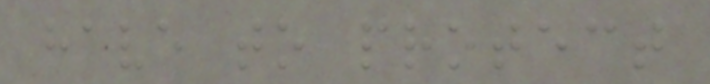have to protect
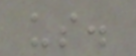us.
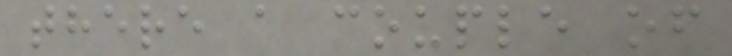there a couple of
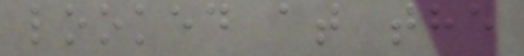looked at the
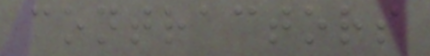contractors
